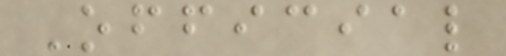Official
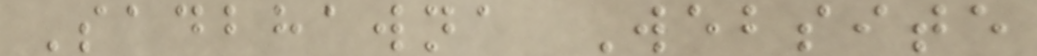Sadbhawna Website
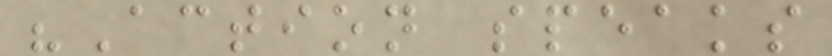"Action speaks
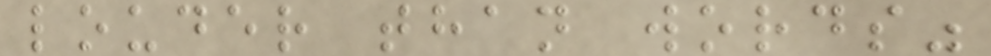louder than words"
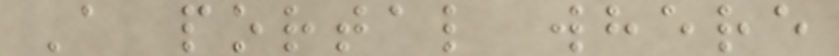A portal where
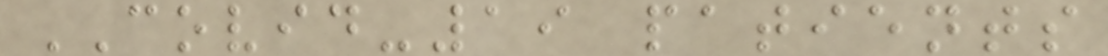COVID-19 patients
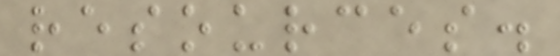resources.
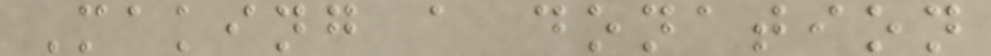Making a donation
